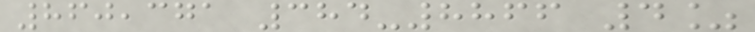860,371 384-8866 4%
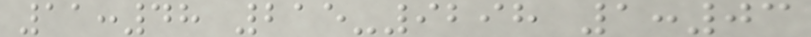11:48 215-9298 1:03
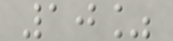10%
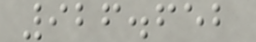926.652
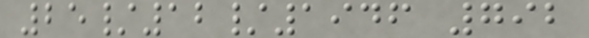25/12/1946 792
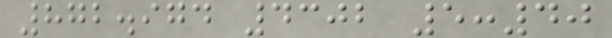872.974 4302 5:40
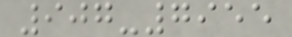907-7955
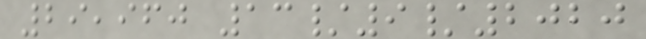29,960 13/9/2020
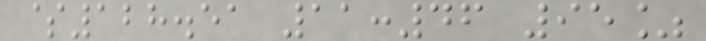$128.51 11:46 95%
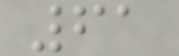61
